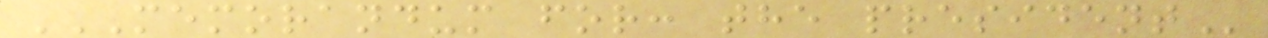MEMORANDUM FOR: THE PRESIDENT
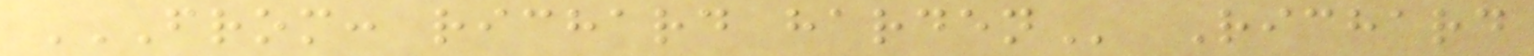FROM: RICHARD HARDEN Richard
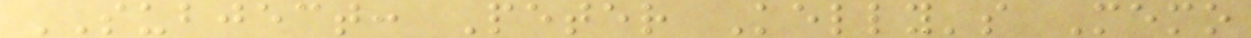SUBJECT: Peter Kelly's Memo
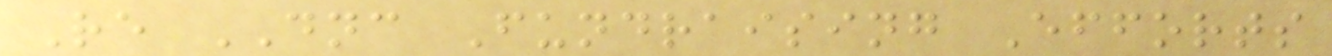Re DNC Fundraising Efforts
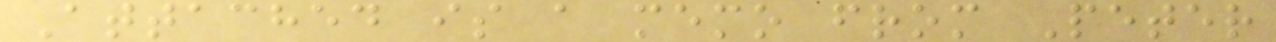Attached is a memo from Peter
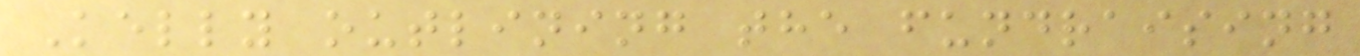Kelly outlining the fundraising
